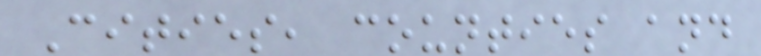Cities, counties and
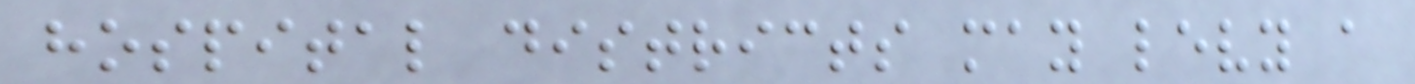hospital districts may levy a
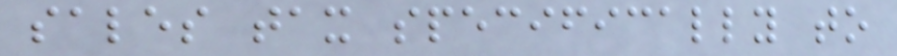sales tax specifically to
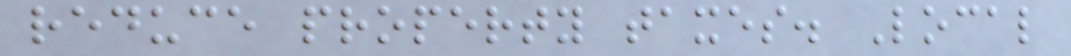reduce property taxes. Local
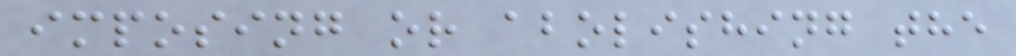imposing or abolishing the
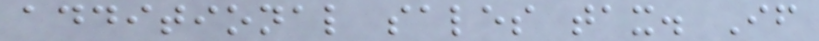additional sales tax. If
